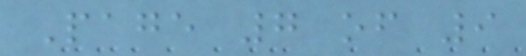Page 7 of 9
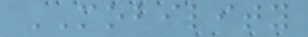MOBILITY
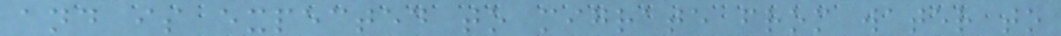and is expected to migrate from water to
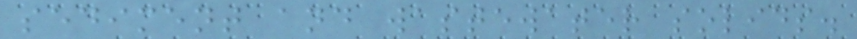sediment and wastewater solids.
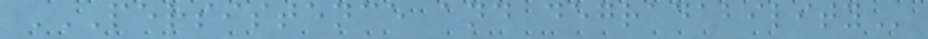PERSISTENCE AND DEGRADABILITY
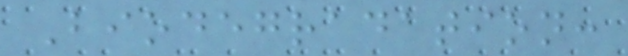Biodegradation:
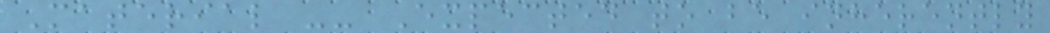Material -- Expected to be inherently
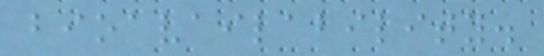bioavailability.
